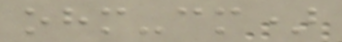ohm-cm)
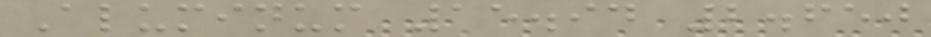Aluminum 15.94 2.650
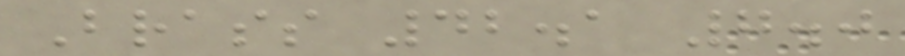Brass 42.1 7.0
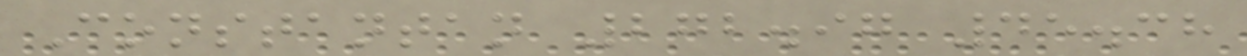Constantan 272.97 45.38
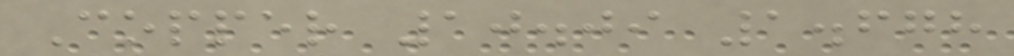Copper 10.09 1.678
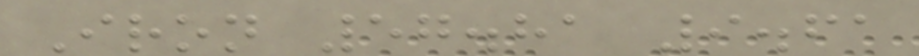Iron 57.81 9.61
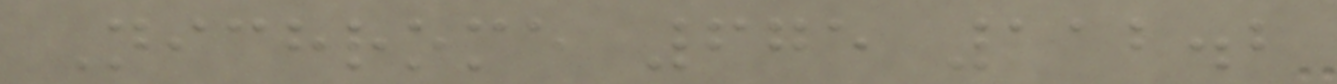Nichrome 675 112.2
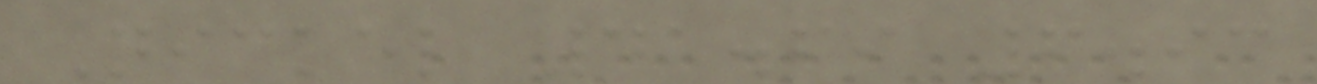Nickel 41.69 6.93
